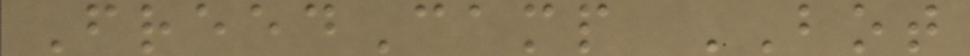FreedCamp BOT
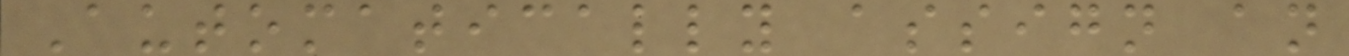Automatically assign an
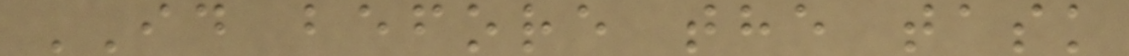ID before the task
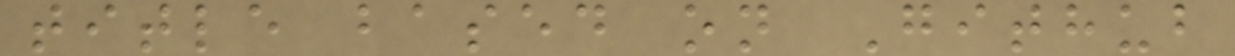title based on Github
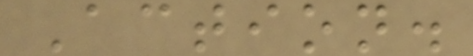Action.
